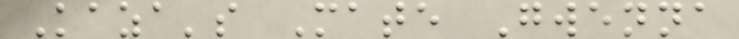Kaza's Mate Gwenna
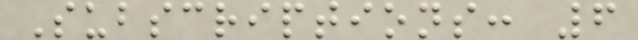Subscriptions: 6
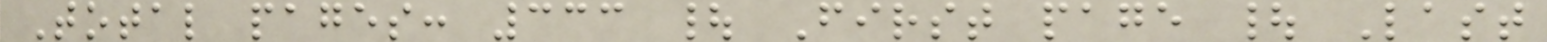Total pages: 333 | First page | Last
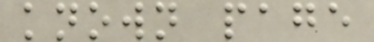known page
